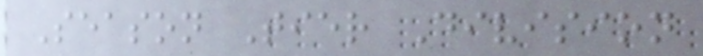Season Tier Division
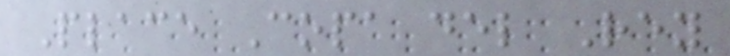Place Copa del Rey
